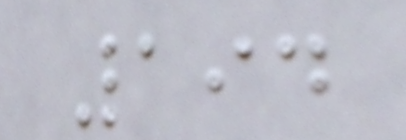194
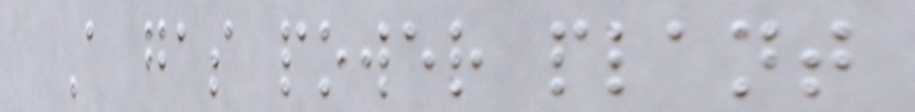A gas power plant
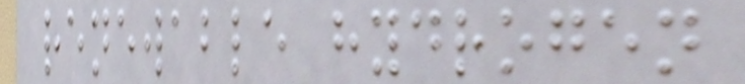renewable hydrogen
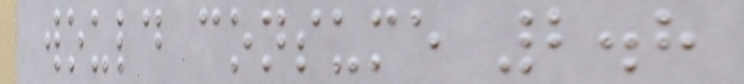would consume 2.8
